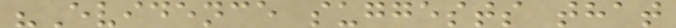"Evidence suggests that
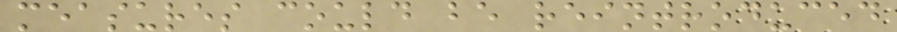measures could be reintroduced
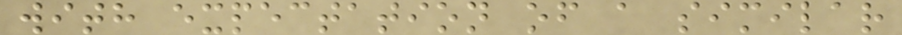with expectation of a similar
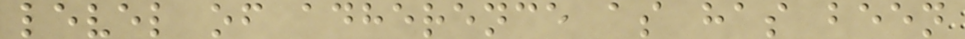level of adherence as has been
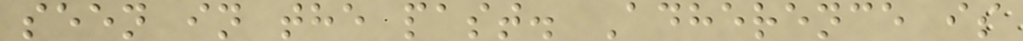seen in the past. Adherence is
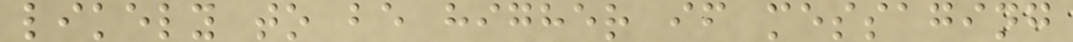likely to be higher if messaging
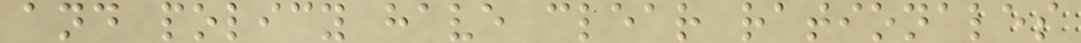and policy have clear rationales
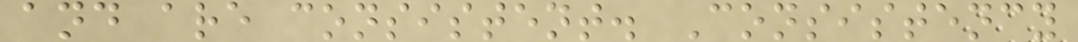and are consistent. Consistency
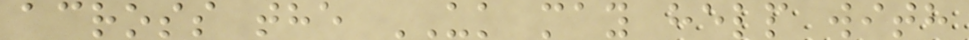across the UK may help with
